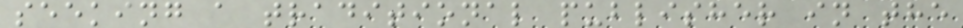seeking a traditional publisher in the
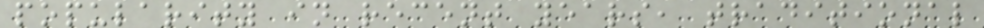popularity in recent years, traditional
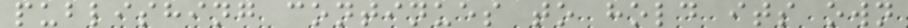publishing continues to hold its own
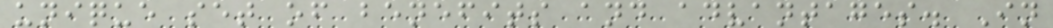unique set of benefits and advantages. In
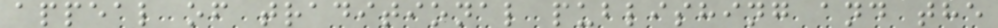appeal of traditional publishing and the
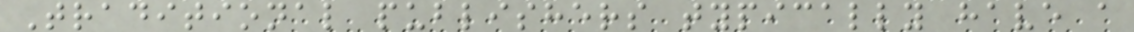Traditional publishers typically have a
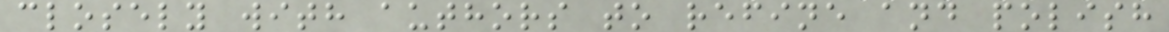closely with authors to refine and polish
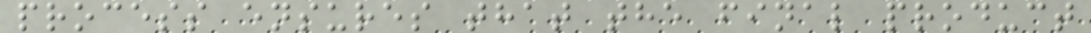process ensures that the final product
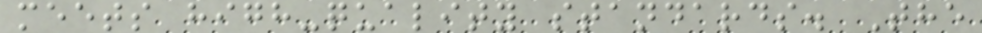meets high-quality standards. The
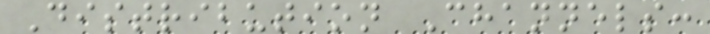Distribution Channels:
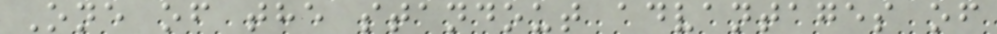One of the standout advantages of
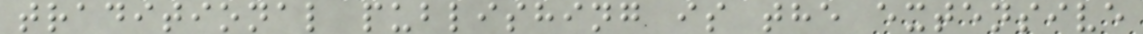traditional publishing is the extensive
